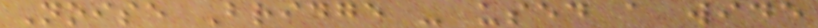Noise Bridge - used a wide
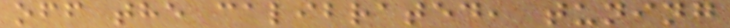off the calibrated, tuning
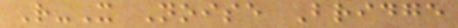R-X Noise Bridge
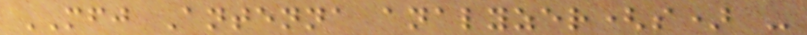MFJ Antenna analyzer(s) -
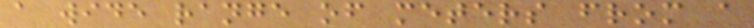a wide range of meters from a
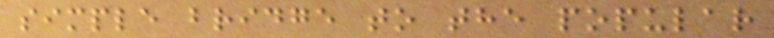simple bridge to the popular
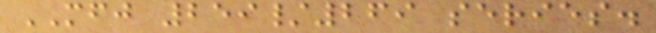MFJ 259/269 series.
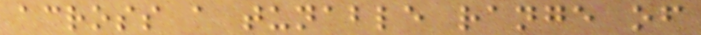across a tunable range of
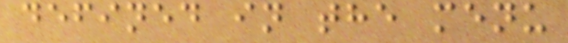defined in the menu
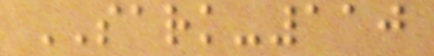SARK-110
